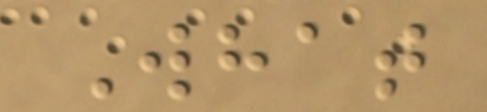What
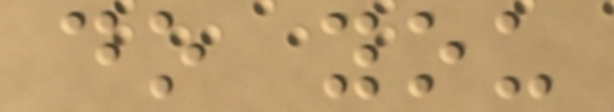do you
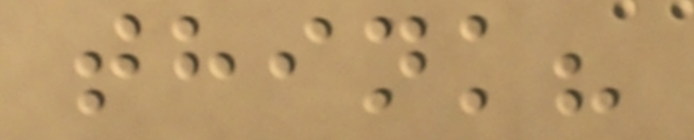think?
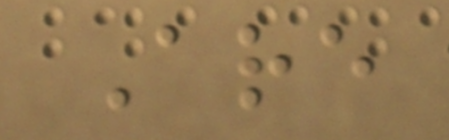Are
